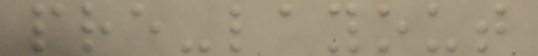pre-layout
